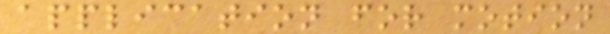application for motion
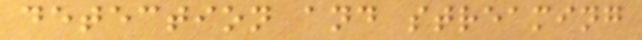detection and streaming
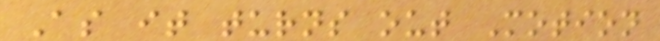As it turns out Motion
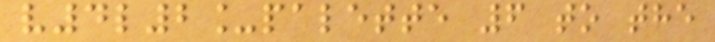v4l2_palette 6 to the
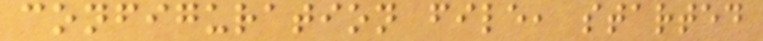configuration file, started
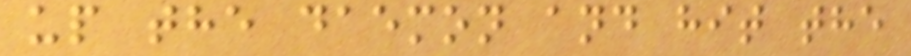up the daemon and hit the
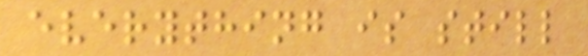everything is still
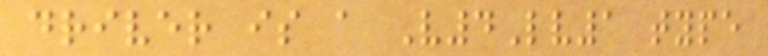driver is a V4Lv1 type
